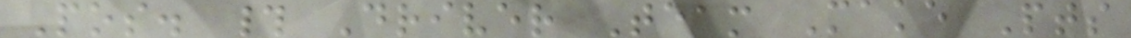Pos. # Driver Team Make Pts
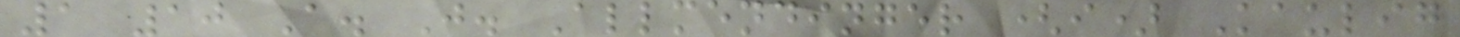1 10 A. J. Allmendinger (i) Kaulig
